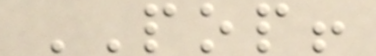POP!
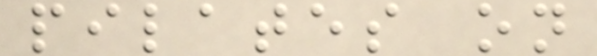pilates on
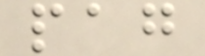pag
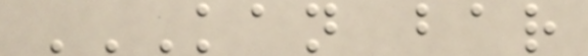KAN BAR
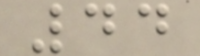44
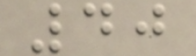40
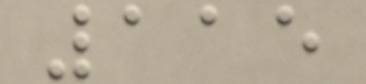115
